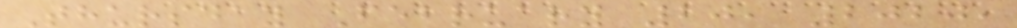Thursday February 20, 2020,
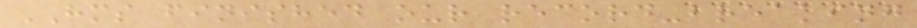HMS finished our record-breaking
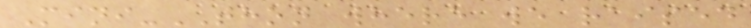Mini-THON where we raised
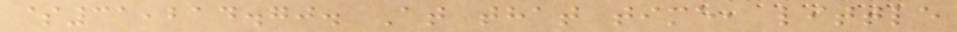$31,214.70. At that time, little
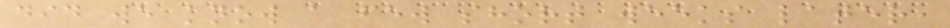did we know a few short weeks later,
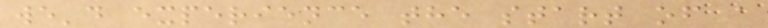we'd experience the start of a
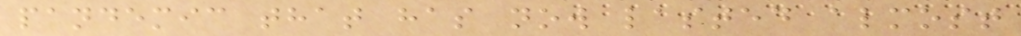pandemic that has now lasted almost
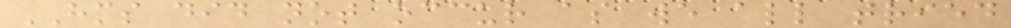HMS did not occur as we all tried
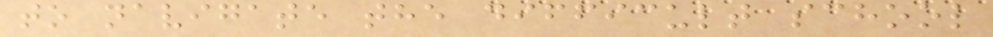to navigate the difficult school
